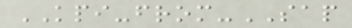KPI-from-SAP
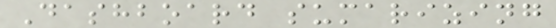Dashboard sumarizing
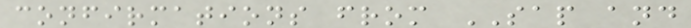confirmations from SAP and
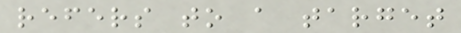refers to a target
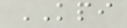KPI
